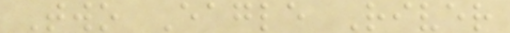Two Eagle River
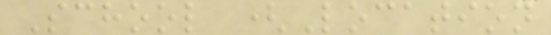School (Location
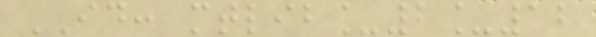ID: mtlib_2_12
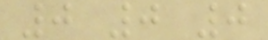0 0 0
